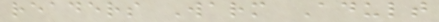readers Warm Adult
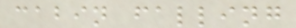cabin falling
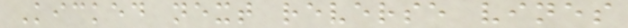Kicked next reverse vines
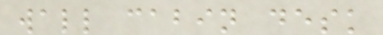wall cabin desk
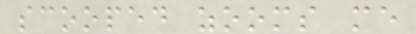scooped zooms me
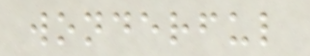wonderful
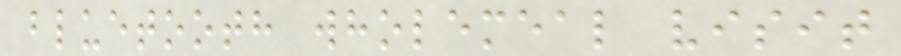bluetooth wholemeal visit
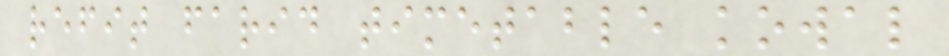refit farid timetable kowal
